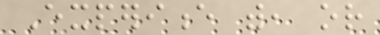Experience with, or
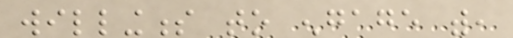willingness to engage with,
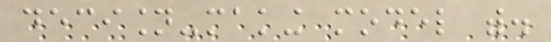decision-making model with.
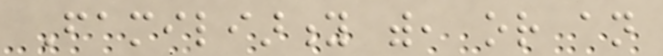Familiarity with, or an
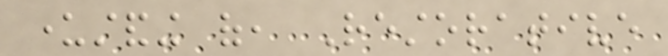understanding of, Restorative
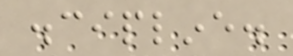discipline.
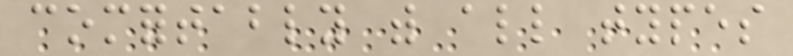comfortably with all types
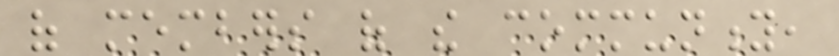of members of the community,
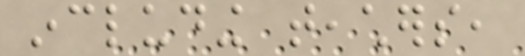including teachers,
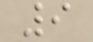9
